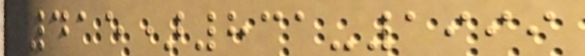415)831-1999
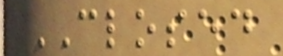CLOSED
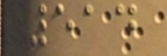514
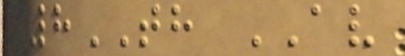8TH AV
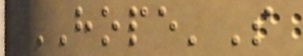HOPE'S
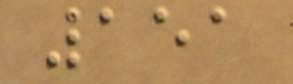151
